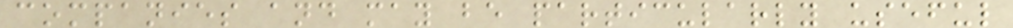companies and may be particularly useful
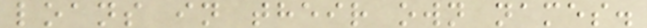loans in their own names.
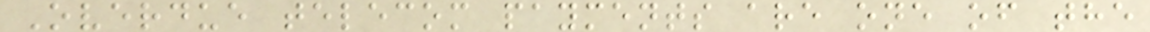Overdue telecom payments are one of the
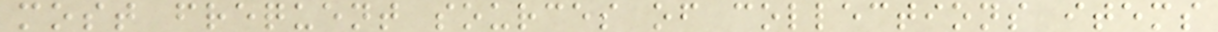most frequent sources of collections items
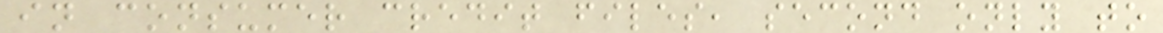in consumer credit files, second only to
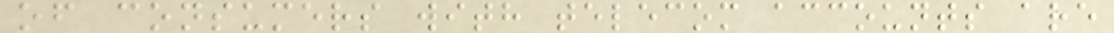of consumers with telecom accounts are
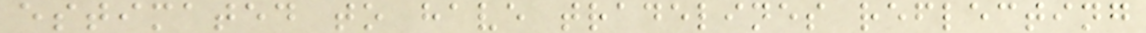estimated to have tradelines reflecting
